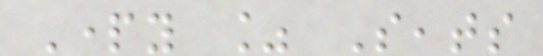Party % Seats
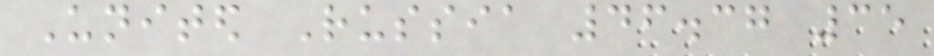United Russia 46.37 35
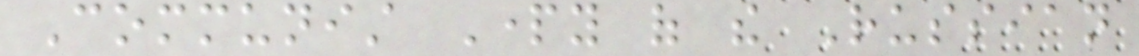Communist Party of the Russian
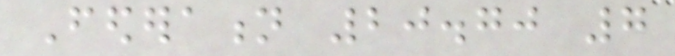Federation 20.70 7
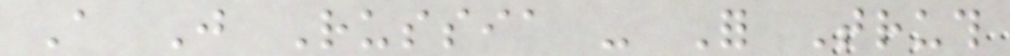A Just Russia - For Truth
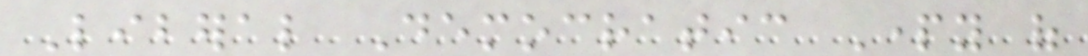Liberal Democratic Party of
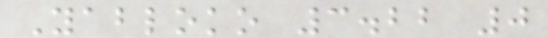Yabloko 3.22 0
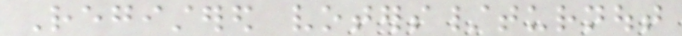Registered voters/turnout
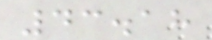43.18
